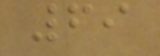69
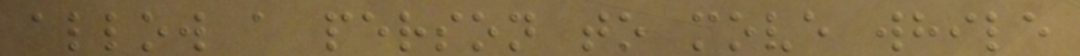allow a person to move while
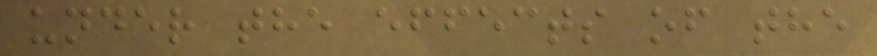under the effects of the
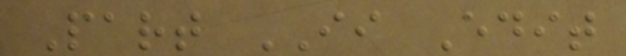Part II Edit
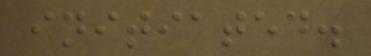initiated.
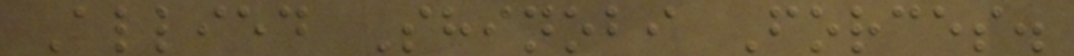Allied Shinobi Forces.
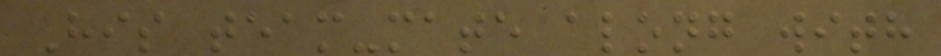His team-mate along with
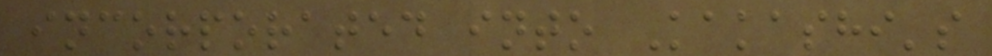incorporated into Kakashi's
